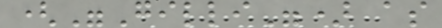("Gilli") as
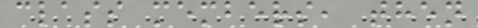class members, then
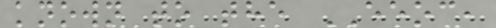known to the EEOC,
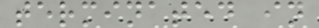terminated in
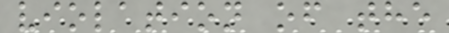violation of the
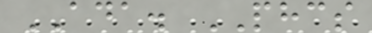ADA. PHCS
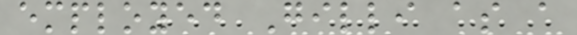employed Gilli as a
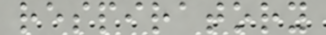respiratory
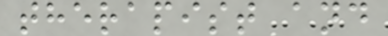therapist and
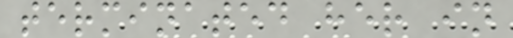terminated her in
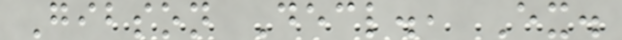Gibson Decl., Ex.
